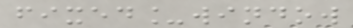fixed_window
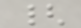{
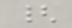{
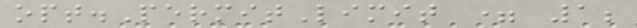opt.PermitLimit = 1;
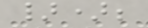});
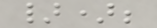});
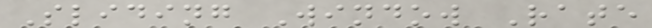Sliding Window Rate
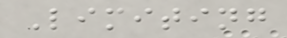Limiting
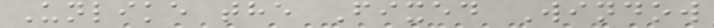Unlike the Fixed Window
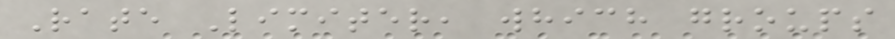Rate Limiter, which groups
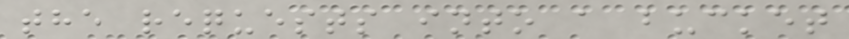the requests into a bucket
